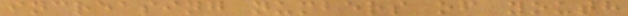increasing numbers of youth
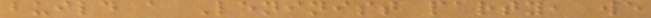build a Leninist party, we
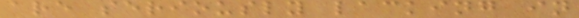are seriously lacking in
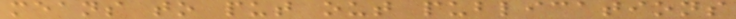means to put out publications
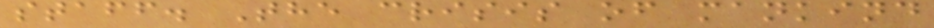staff. The crisis of mankind
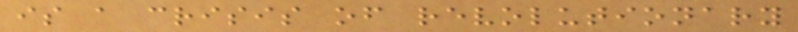is a crisis of revolutionary
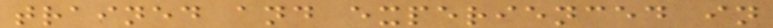trained and experienced in
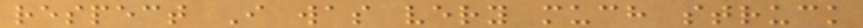respect I was very much struck
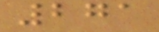271
